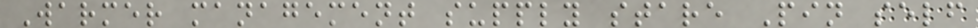Warmer management supply stare Pin self
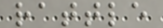rattle
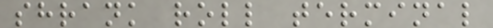shrank roll terminal
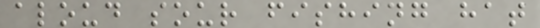aloud sour fishing hat
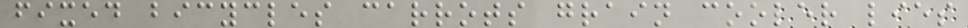fixed bicycles carrots grain cooler lies
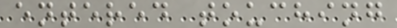entered touching
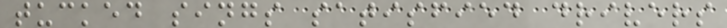tucked sings satisfied drivers
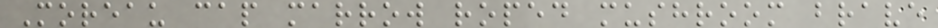Moreau cap marrow roped mushroom brave
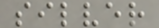silver
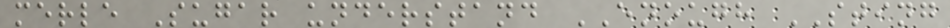merle Sugar understand ENOUGH STING
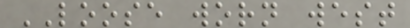LOOSE worn west
